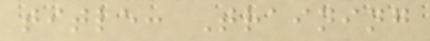title: Training
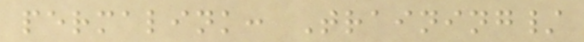permalink: Training/
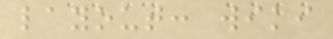layout: wiki
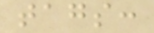tags:
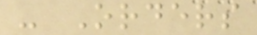- Orders
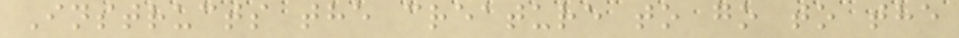Instructs the creature to go to the
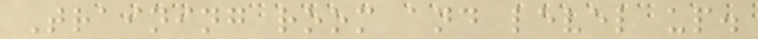Training room and level up.
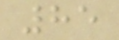85
